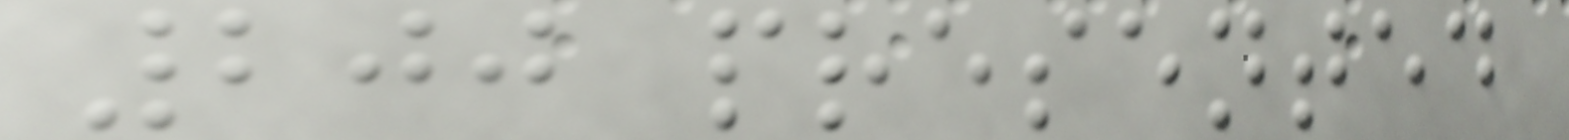200 presented
